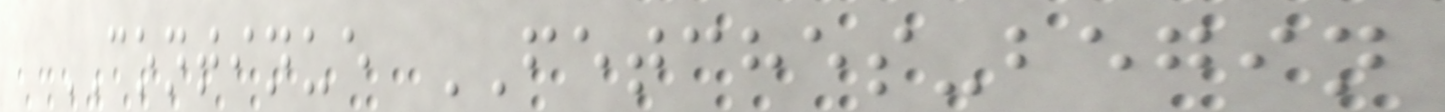CONTINUE FETCHES-begin
